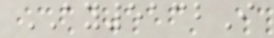AY5132I
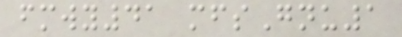fmwy41 mfsGnu1
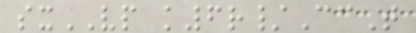sxVP k6r/CcT
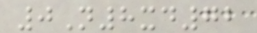0N8xd72
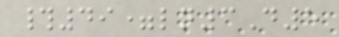#49=ln3D5
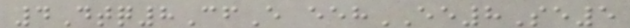4Dtq8CfE eehEE8Se5
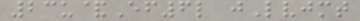23u&Ef6l jLvjmt
